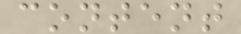content
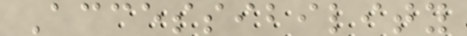Accessibility
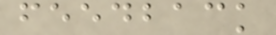feedback
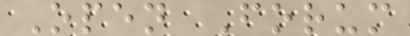Open Forum
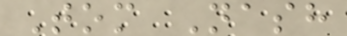Tom Nash
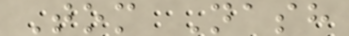Tom Nash
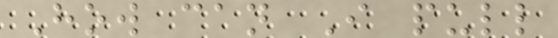How can I pull
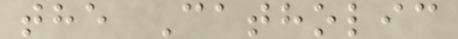the Catholic
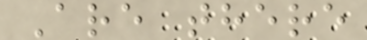Are there
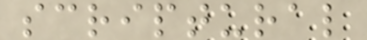scriptural
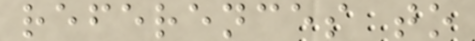references to
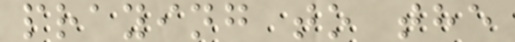praying to the
